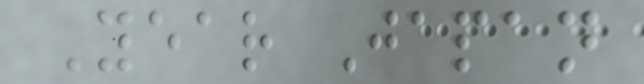Year Japan
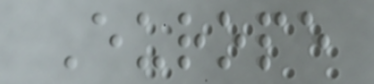Europe
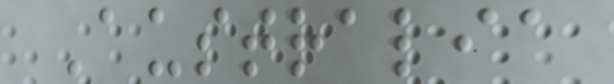Australia
